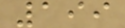199
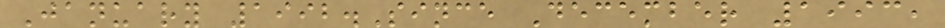January 1992.Since December 1993,
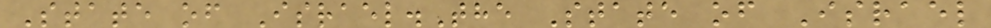State of Israel.The State of Israel
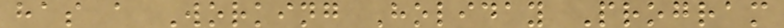has a Working Holiday Program
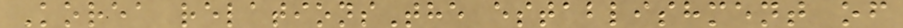Korea relationsThe establishment of
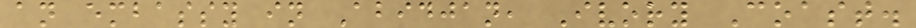an embassy in Abidjan, Ivory Coast.
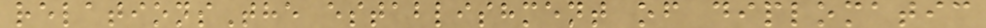relationsThe establishment of diplomatic
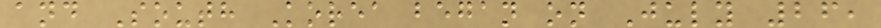and South Korea began on July 26,
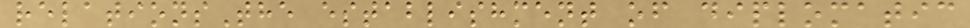relationsThe establishment of diplomatic
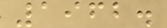1962.
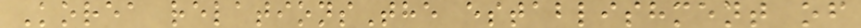Korea relationsThe establishment of
